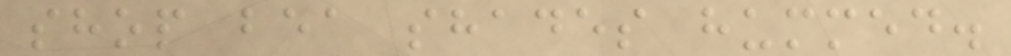shop bea shades hummed.
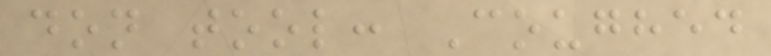don tool: Coughed
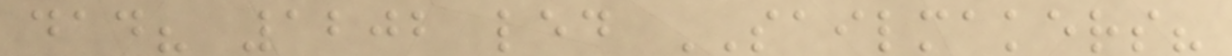dad? 1202 led SAILMAKERS?
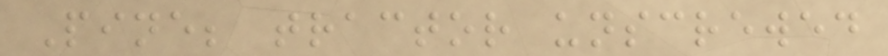Pine; tractor unscrewed
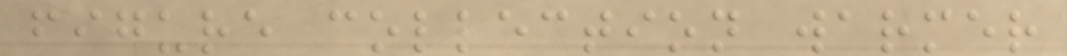figure collection warmer
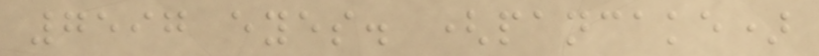7597 eyes. (pancake)
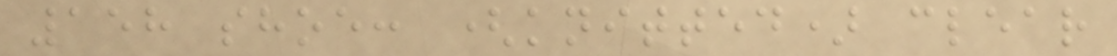158 shoe: (knitted) clear
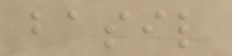basil
